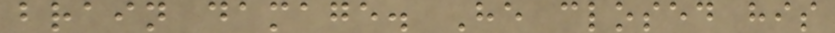brain damage. He closed his
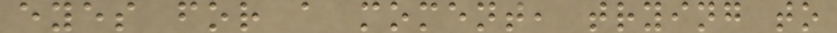eyes for a moment, trying to
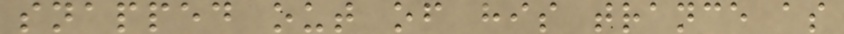snapped out of his trance as
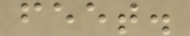feet.
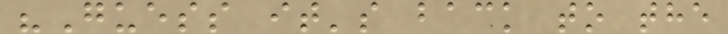"Guess it's back to the
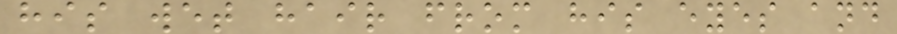his wet hair from his eyes and
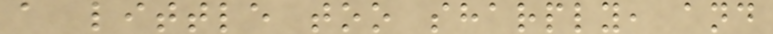a little too sharply, and
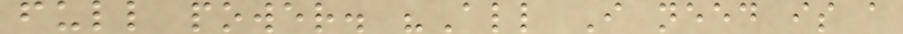full power. "All I need is a
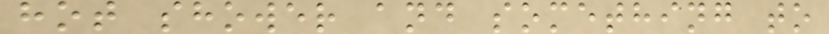hot shower and something to
